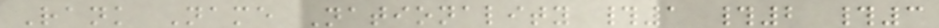Rank Name Nationality #1 #2 #3
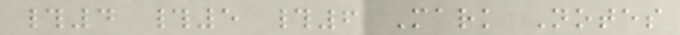#4 #5 #6 Mark Notes
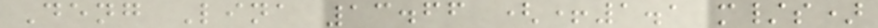Deng Lina 13.66 (+1.1 m/s)
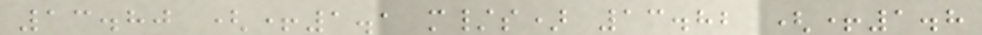13.80 (+1.1 m/s) 13.82 (+1.8
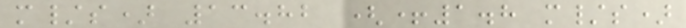m/s) 13.82 (+1.8 m/s)
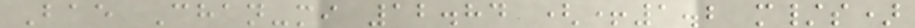Bae Chan-mi 12.84 (+1.2 m/s)
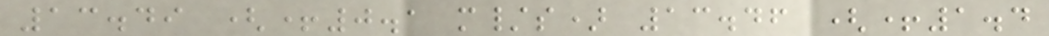13.49 (+0.1 m/s) 13.46 (+1.4
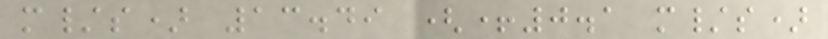m/s) 13.49 (+0.1 m/s)
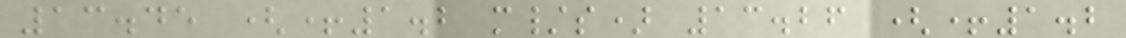13.45 (+1.2 m/s) 13.26 (+1.2
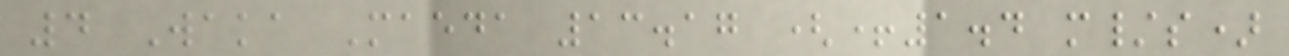4 Waka Maeda 13.17 (+1.4 m/s)
